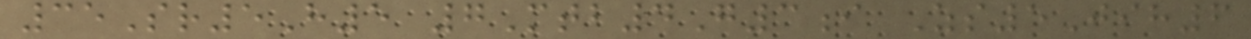35Sr5H5 7Mtb4G3i Zs5Jih6
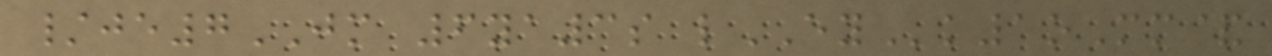/je7JM 6ya3s lEYk1oMm&
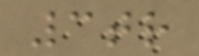3tr
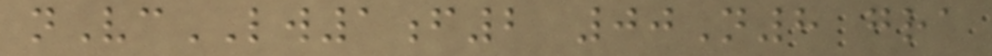nVcLW1f2 00N8 gra
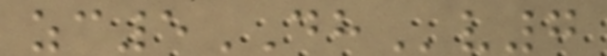zc5DHv7
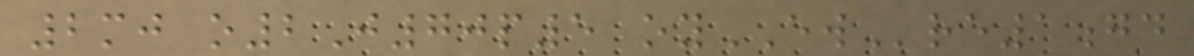2mj o2J70p5 oyEWre1gd
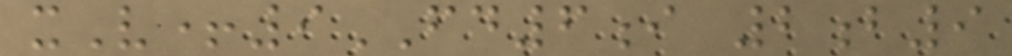xV+9FD6i 2b9
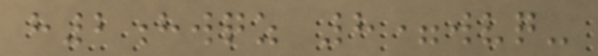h2hwqz 8=wvq-
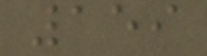159
